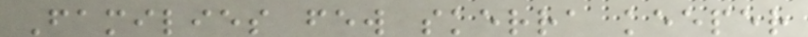Families few skerra keeper
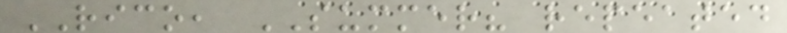RICO, SUMMER? repeated
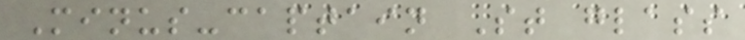Minus-captain St glass
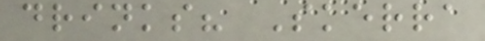drinks? Skerra
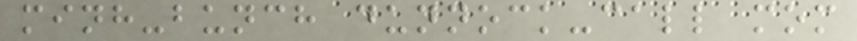minh-bunch dunnock-call mom
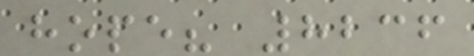hope? 8236
